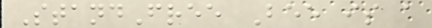StandFree Bee is a
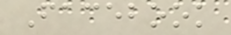Facebook
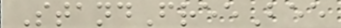StandFreeBee
